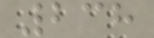238
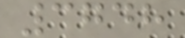3748
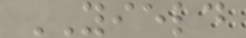YIELD
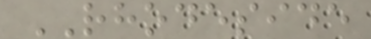RHODESIDE
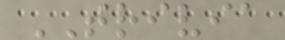TRIVIA
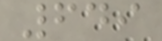649
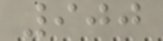900
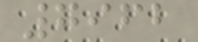7962
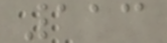113
